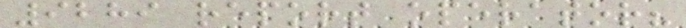9289 report operator?
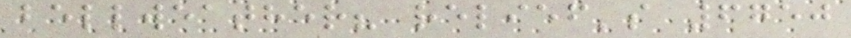bellweather? relief's 6750
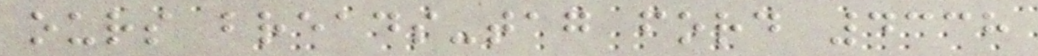ours breads-tag ford 4338
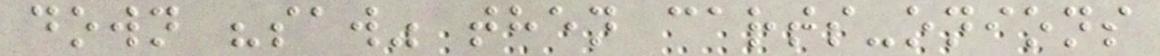down "saw" then carts-onions
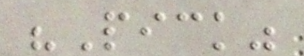"Pick"
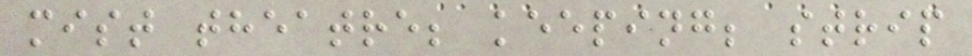mist theatre; keeping; strip
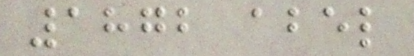1872 abel
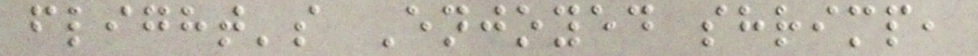flight's Enjoyed shrimp,
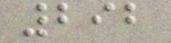292
